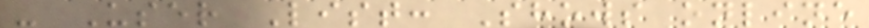- User List: Shows online
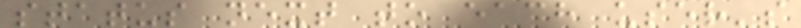status next to each user's
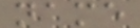name
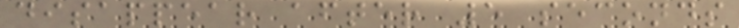disappear after 5 seconds
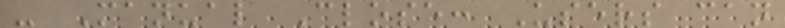- Manual Close: Users can
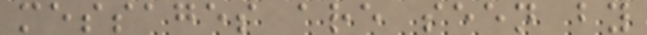messages are seen by
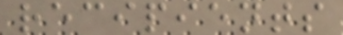recipients
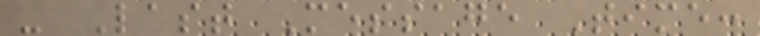- Last Message Time:
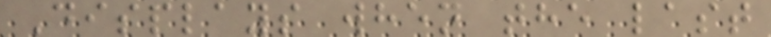Displays when the last
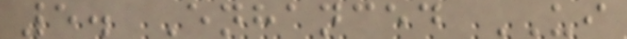5. Enhanced UI
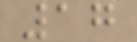17
